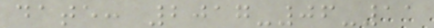date: 2017-06-11
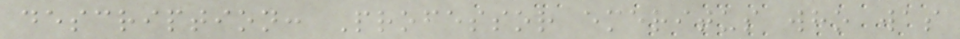description: Professor emeritus who was
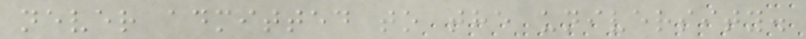never admitted to the university.
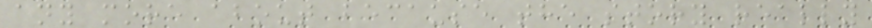any more about because the story really
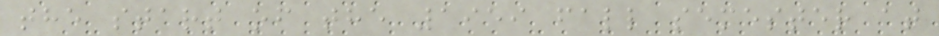the start of the 1959 fall semester at
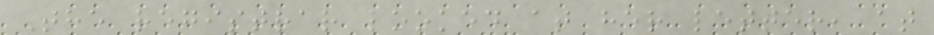The registrar looked at her letter, at
